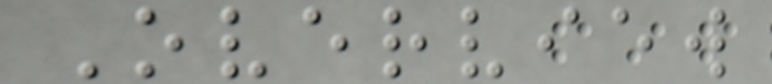Overview
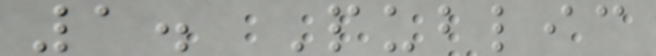1. Public
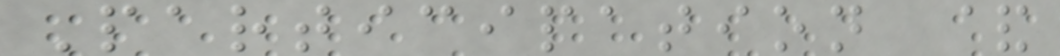Participation &
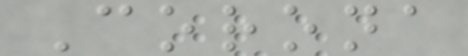Corona
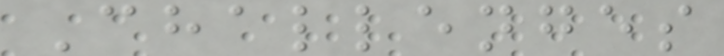Challenges
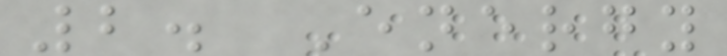2. Energy
